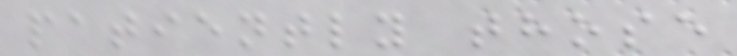patiently those
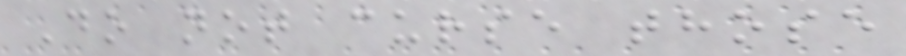Do not curse those
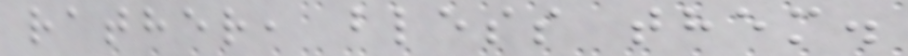rather, bless them.
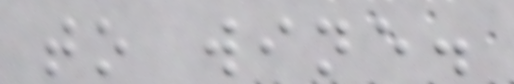to wine.
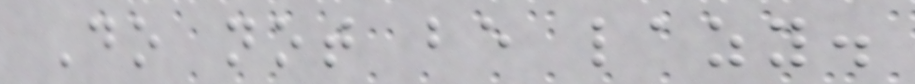Do not be lazy.
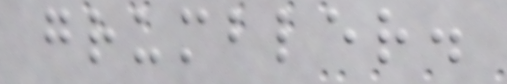grumbler.
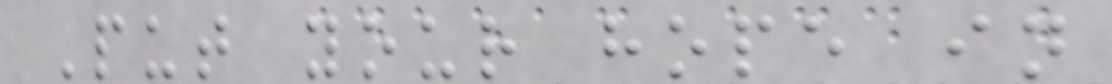Put your hope in
